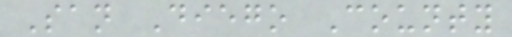San Diego County
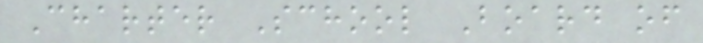Charter School Board of
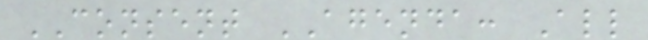CONSENT AGENDA: All
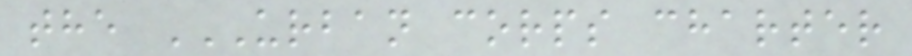the URBAN CORPS CHARTER
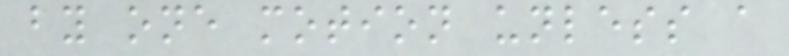by one motion unless a
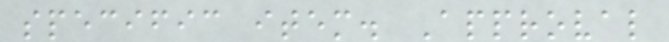specific item. Approval
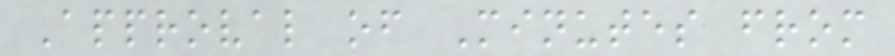Approval of Minutes from
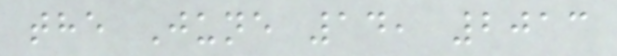the June 14, 2013
